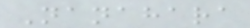Nanahara
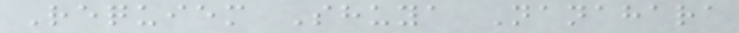Requiem Shuya Nanahara
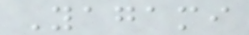Yagami
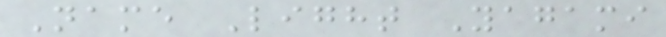Name Light Yagami
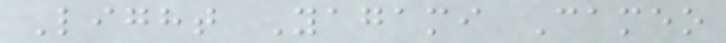Light Yagami Cameo
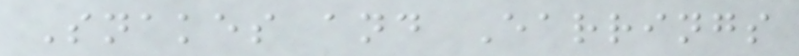Snakes and Earrings
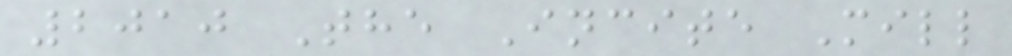2010 The Incite Mill
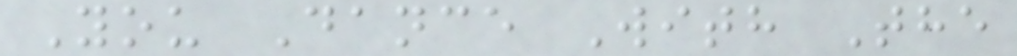You Dance With The
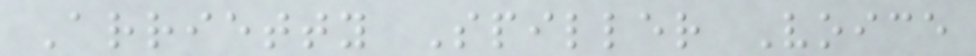Arrietty Spiller Voice
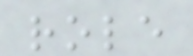role
